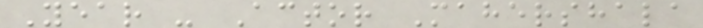Year - Actor Mahershala
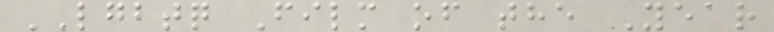LGBTQ Film of the Year
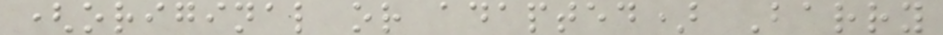(original or adapted) Barry
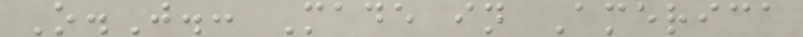O.J.: Made in America
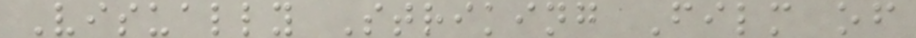Visually Striking Film of
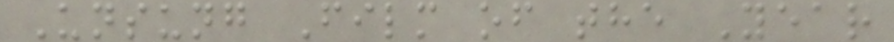Unsung Film of the Year
